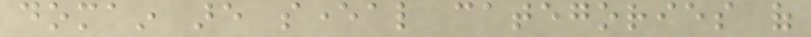domain are several categories of
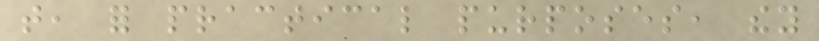that, for practical purposes, they
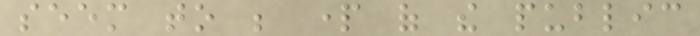seem to be part of the public
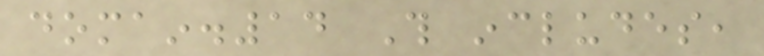domain.14 This includes,
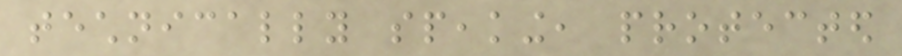technically speaking, protected
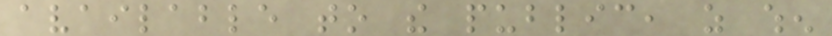available to the public, as when
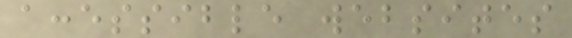accessible websites
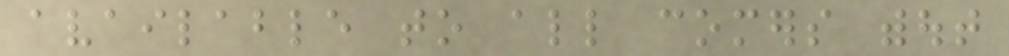available to all comers without
